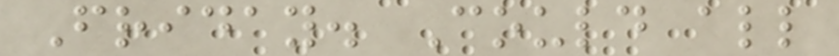Friday. Could all
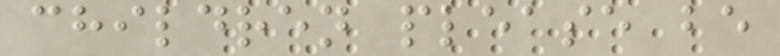children please be
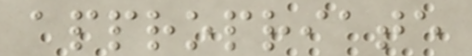appropriate
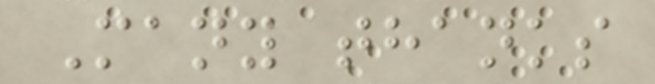Many thanks
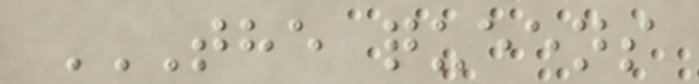THE QUEENS
